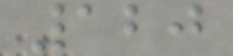120
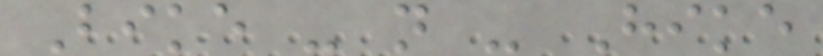Bike - n - Hike
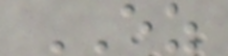EZ
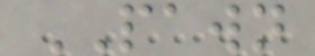PAWN
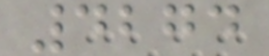4274
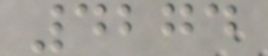4274
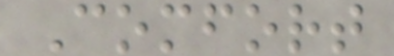Comfort
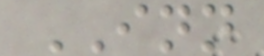INN
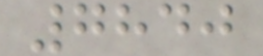7840
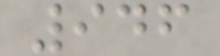946
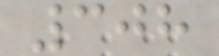308
